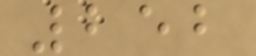252
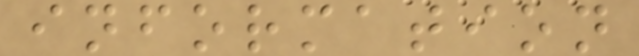information
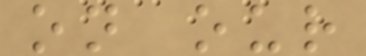on our
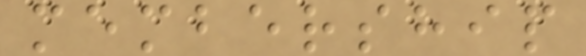membership
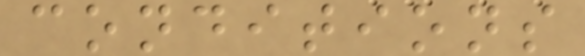conditions
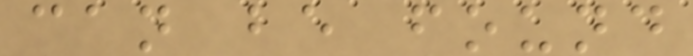can be found
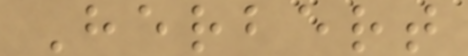Herbert
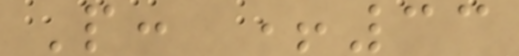P: +33
